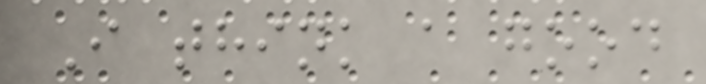I think a good
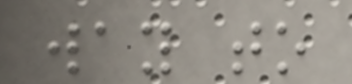way to
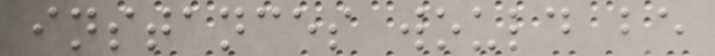instances would be
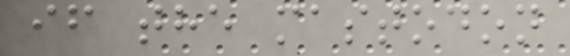if the mastodon
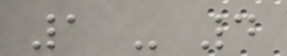1 - 4
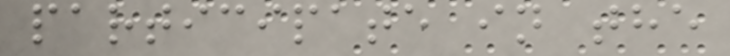participate in the
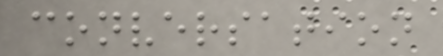conversation
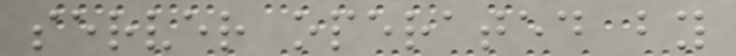server operated by
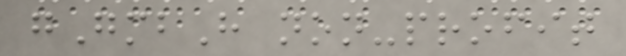gGmbH non-profit
